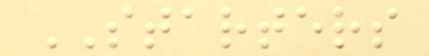STARTERS
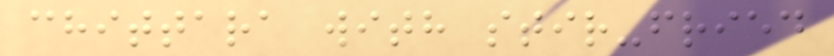chittara with stir-fried
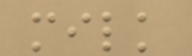milk
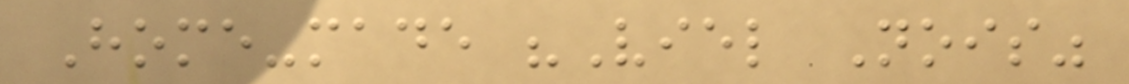Home-made "Viel Nois"
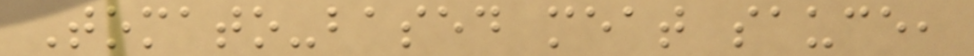Tomato-based meat sauce,
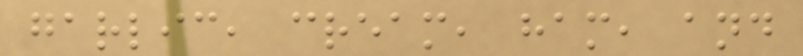garlic, cream, ham, and
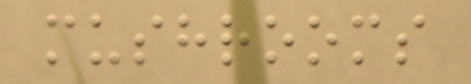mushrooms
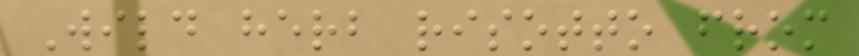Wild herb risotto from
